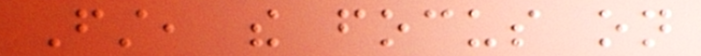First, the focus on
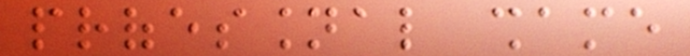professional shame
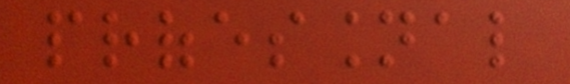professional
